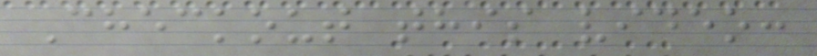Checkout this video:
